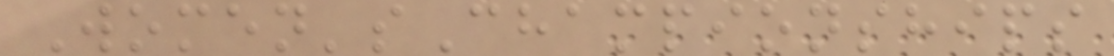Women'sChampionships
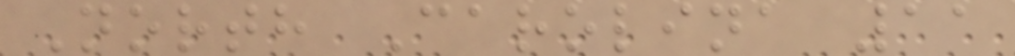North Carolina 11
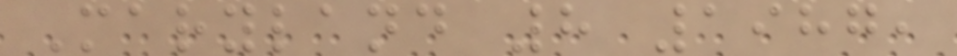Maryland 8 1987,
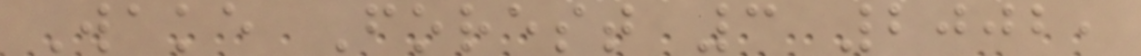Wake Forest 3 2002,
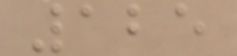125
